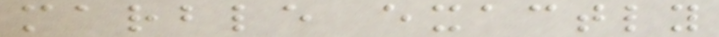marble exactly
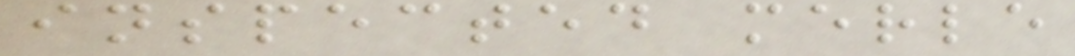inspected merle
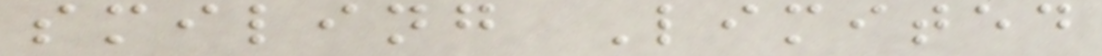smiling Limited
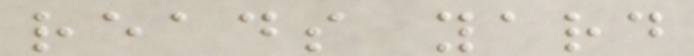reads yard
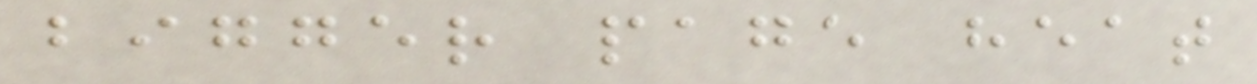bigger page heat
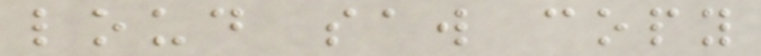loud saw copy
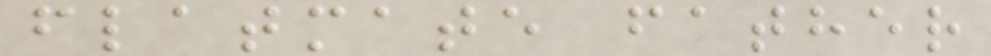flatmate father
